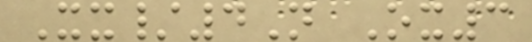Xx/4N Ox3
